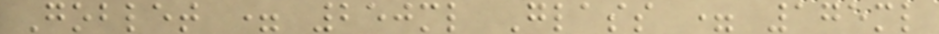Goblet = 250ml Glass = 175ml
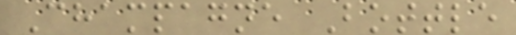Champagne Bottle
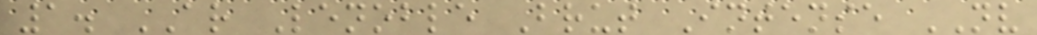1. AR Lenoble Brut Intense NV
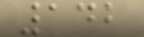142
